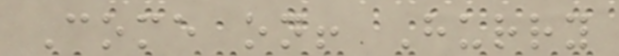Come on! Hurry
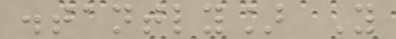distantly] You
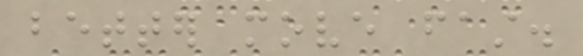better move fast.
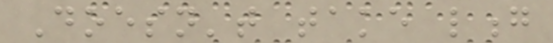Doesn't take long
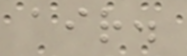air.
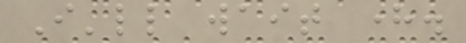I'll wait here.
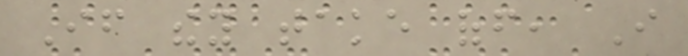If they take off, I
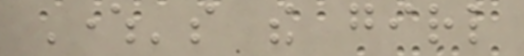Where's the girl
